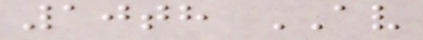10th AV
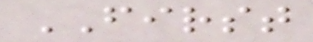FIRST
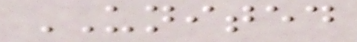UNITED
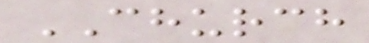CHURCH
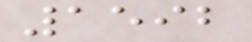1592
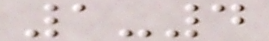1-4
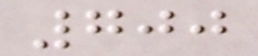700
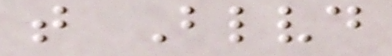t Blvd
